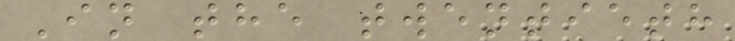In the twentieth
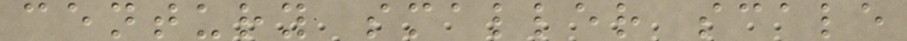century smaller scale
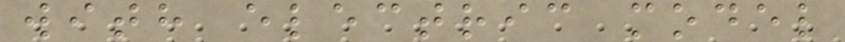with electric model
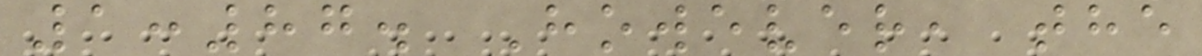1:87. However, the
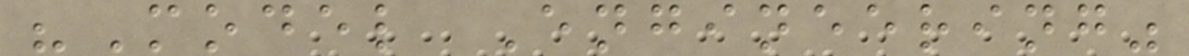"Model Engineering"
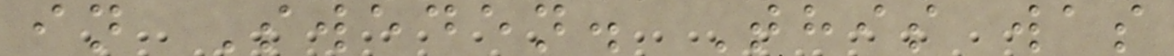in Sweden. This was
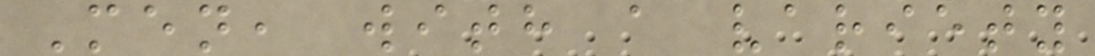Men, with a variety
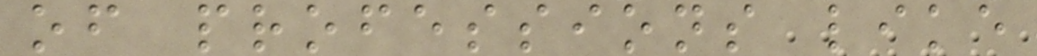of professions like
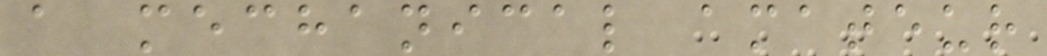a mechanical amateur
